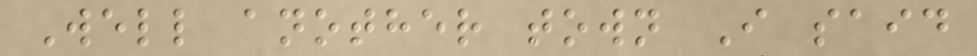Well another town I said
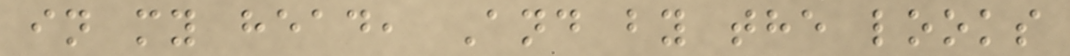in my head, And by the looks
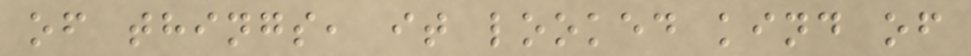of things, it looked kind of
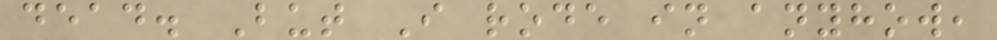dead. But I rode in anyhow,
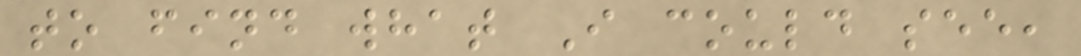to find what I could see,
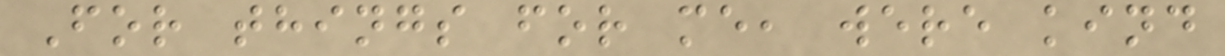For things for me, were kind
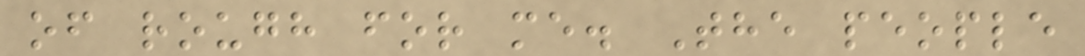of rough for me. The people
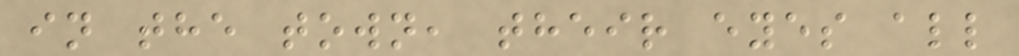in the town, their eyes all
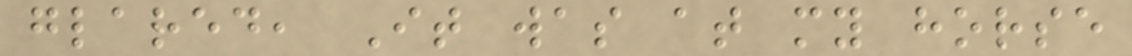glared, It was at my horse
